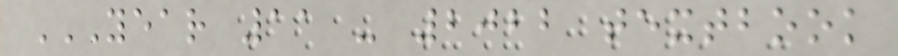YEAR 11 - 2022 TEXTBOOK
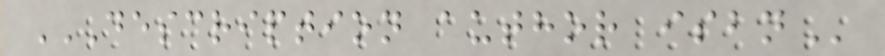DESCRIPTION AUTHOR ISBN
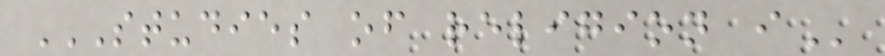STUDIES OF RELIGION I
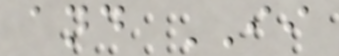and II
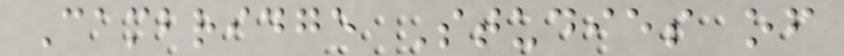Cambridge Studies of
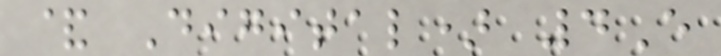& Digital) 4E
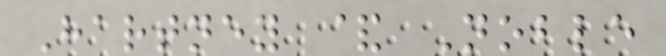Hartney & Noble
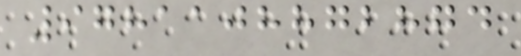9781108872874
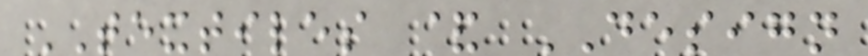TEXTILES & DESIGN
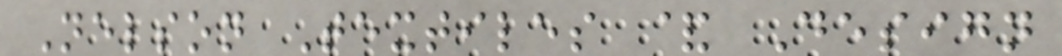Nelson Textiles & Design
